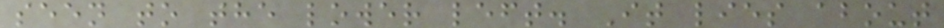seen to the lower left. It lies about
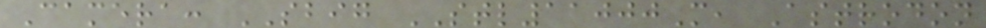Camera: SBIG STL11000M, Astrodon
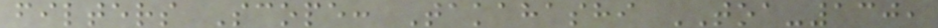filters Scope: Takahashi TOA-130,
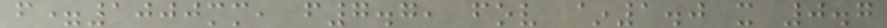f=1000mm, f7.7, fov ~1.0 x 0.7
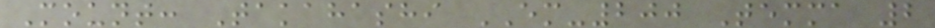Mount: Takahashi EM-200 Temma 2
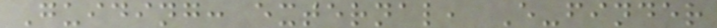Guiding: external, E-finder
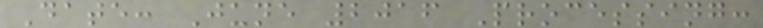Date: June 2016 Processing:
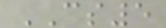CS5
